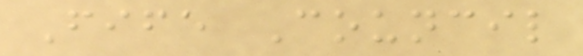Fife Council
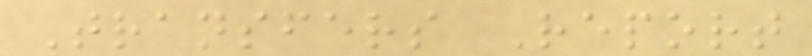Transfers Report
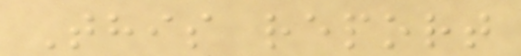This report
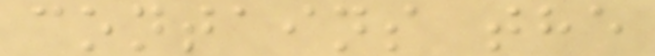contains the
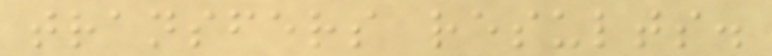transfers results.
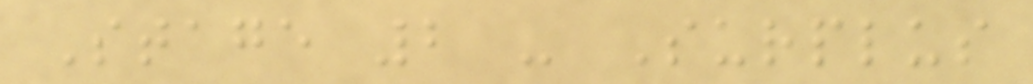Stage 2 - Surplus
